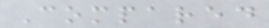Compared
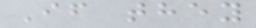If they
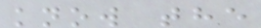know the
